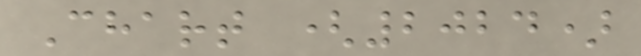Chart (2024)
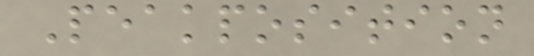Peakposition
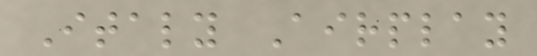Italy Airplay
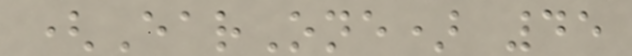(EarOne) 45
